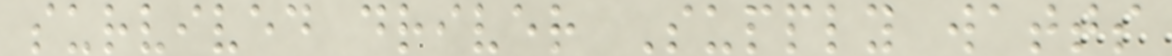survived driver Supply watts
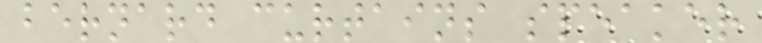bernard curtains speaker
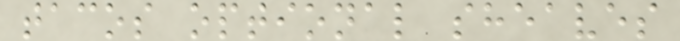tacos optional sheaves
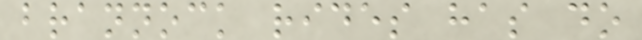brannock rides has do
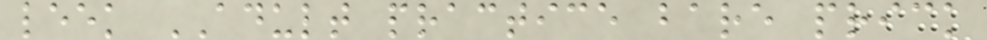leek ADULT practice bare prick
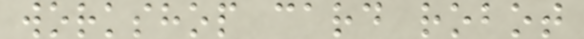workshop card robot
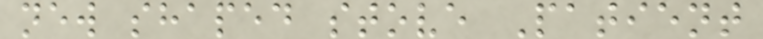new shaped stove Patient
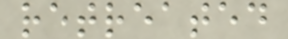retreated
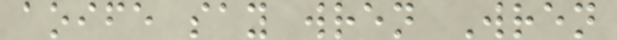aoife say wren Wren
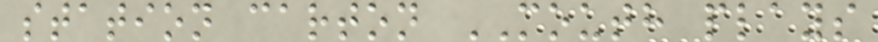station carton MOUTH plays
